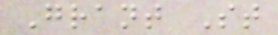Grant St
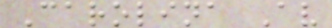Carolina Av
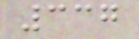337
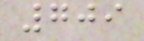709
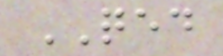QED
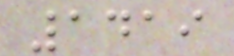1419
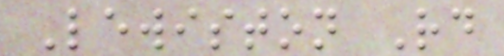Lewiston Rd
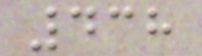438
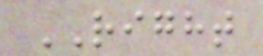RIGHT
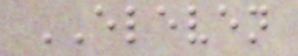ELEVEN
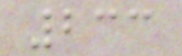233
